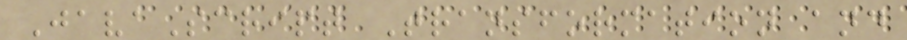JavaScript Transformation and
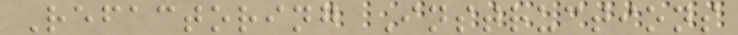Refactoring Instructions
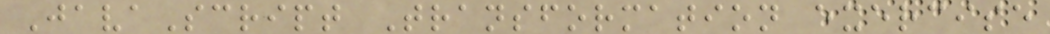JavaScript Transformation exercise
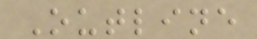Outline
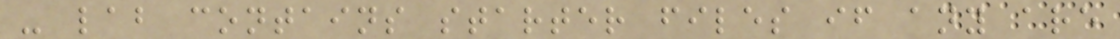- lab contains starter files if any are
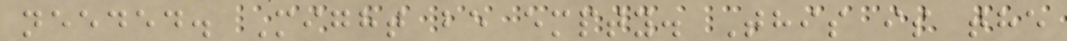needed. Might be empty. This is the
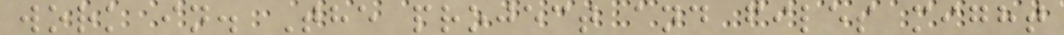work in. The project and files might
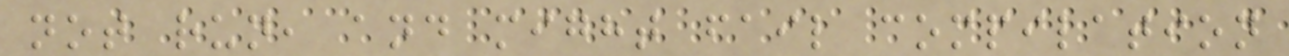not run, and might fail compilation
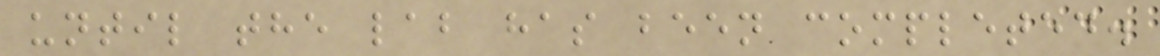until the lab has been completed.
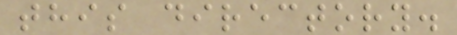this directory.
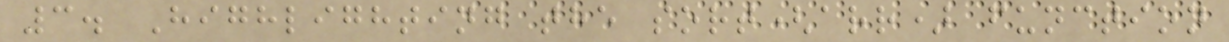3. Highlighting the sort(arr) function
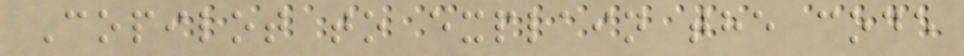Copilot to explain the code
